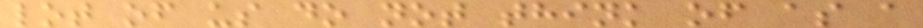lot of us do not think of as a
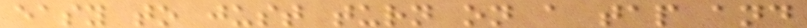easy to just turn on a tap and
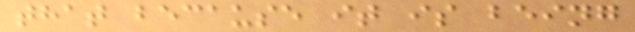that because it is being
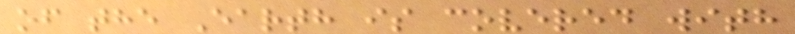of the Earth is covered with
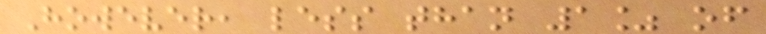However, less than 1% of
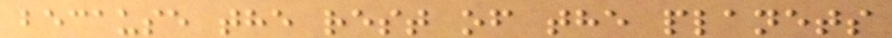because the rest of the planets
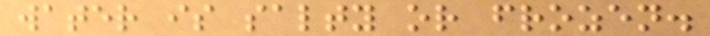water is salty or frozen.
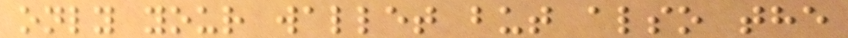only your wallet but also the
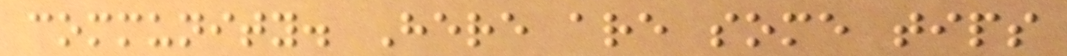community. Here are some tips
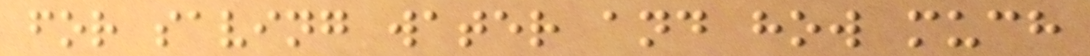for saving water and how much
